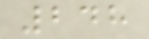248
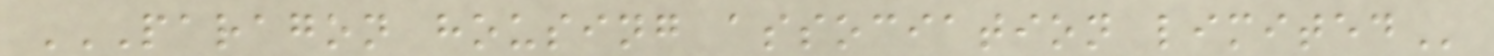PARAGON HOUSING ASSOCIATION LIMITED
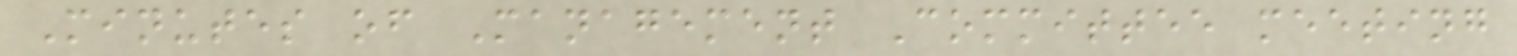Minutes of Management Committee meeting
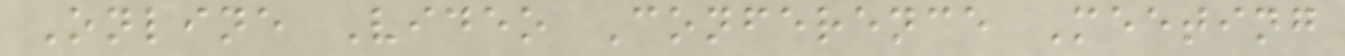Online Video Conference Meeting
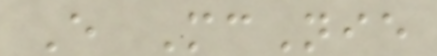E McNie
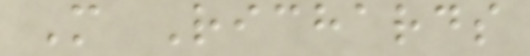M Richards
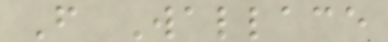F Wallace
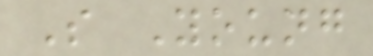S Young
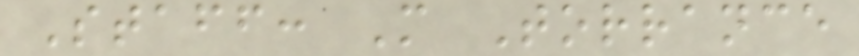Staff: M Torrance
